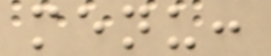menu:
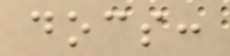docs:
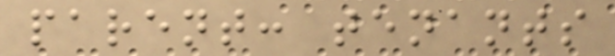parent: tenants
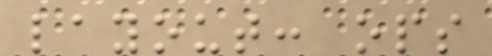layout: ops
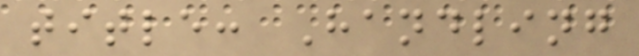title: Handling
